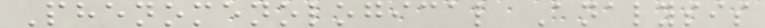Phenomenological Analysis
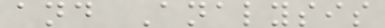and Analysis
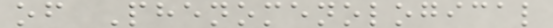of Phenomenological
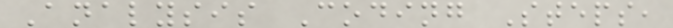Analysis Coding Steps,
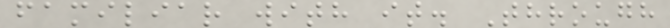familiar with it. Through
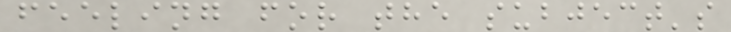feeling for the subject's
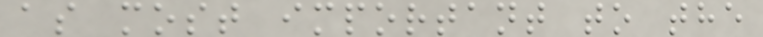as most important to the
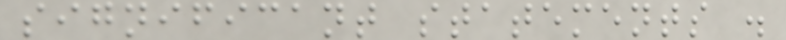significant statements .
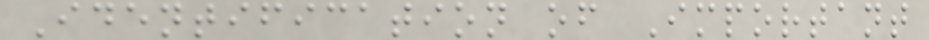Identification of Important
